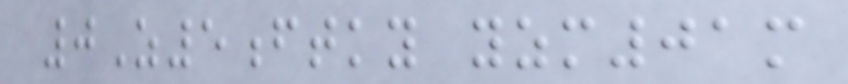0Z5ftky yzm01m
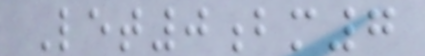Let0bm7
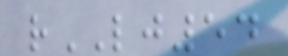rLJ54
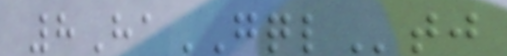8HaGQLtj
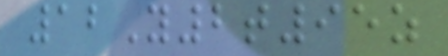12Y2t95z
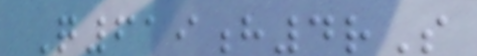Q619h4rS
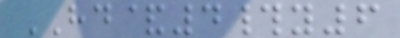HD&4#y6
